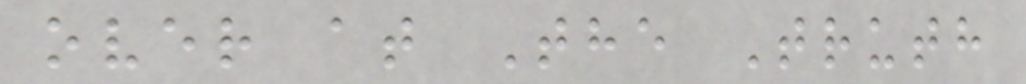over at The Truth
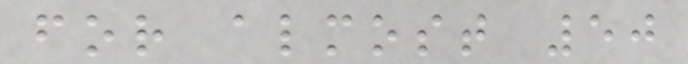for almost 50
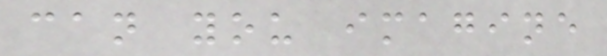can you imagine
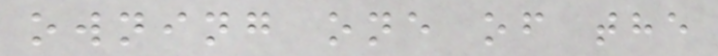owning one of the
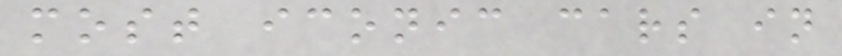most iconic cars in
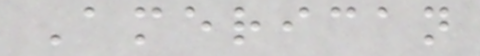American
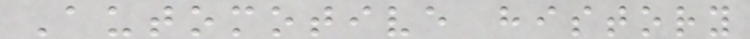Automotive history
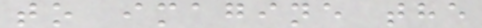to imagine the
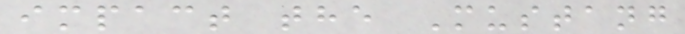impact the Mustang
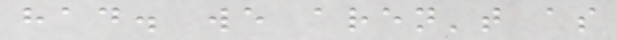had. we aren't as
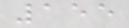155
